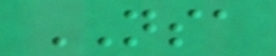NSA
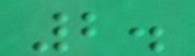2.
